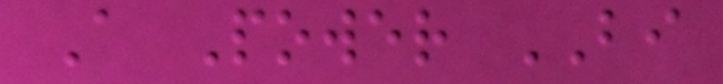A Power BI
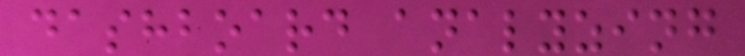dashboard analyzing
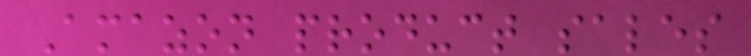Amazon product sales
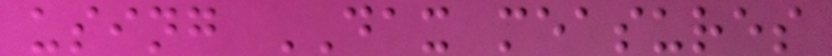using DAX measures
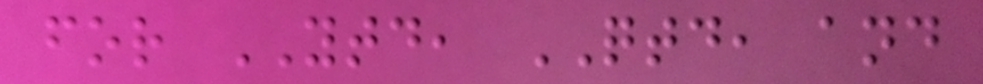for YTD, QTD, and
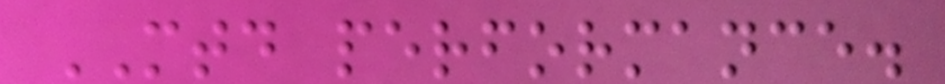MTD performance.
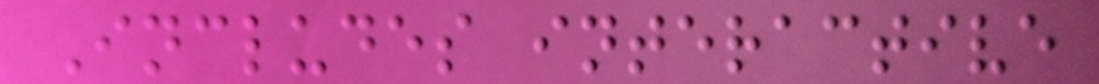Includes interactive
